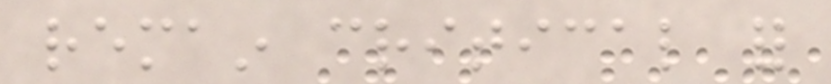remain critical for
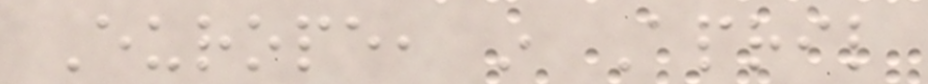Europe, in April
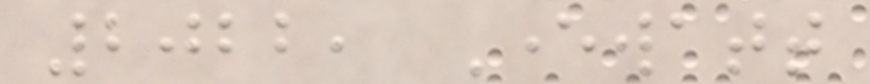2022, Everwatt
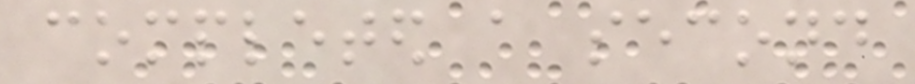completed a second
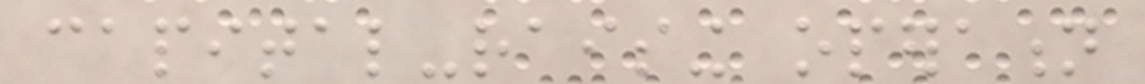capital-raising operation
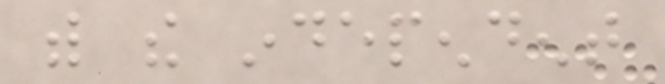with the independent
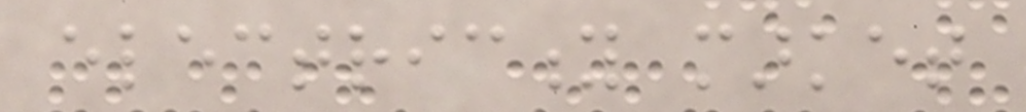electricity market
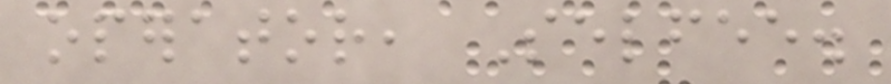operator, Selfee.
